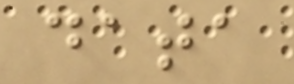data
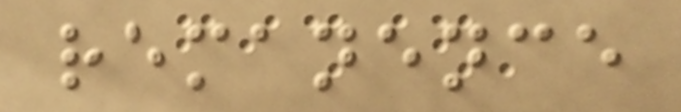remanence
